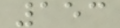153
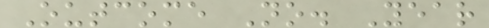Outcome No. Year
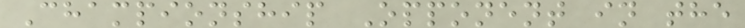Championship Opponent in the
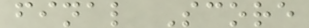final Score
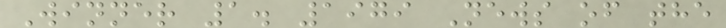Winner 1. 1979 News of the
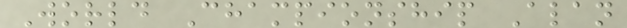World Championship Alan
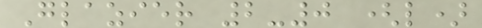Glazier 2-0 (l)
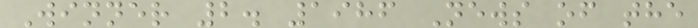Winner 2. 1986 News of the
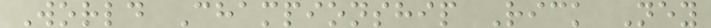World Championship Rick Ney
